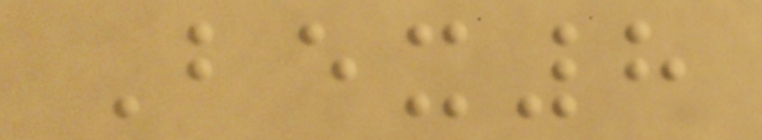Bex8
